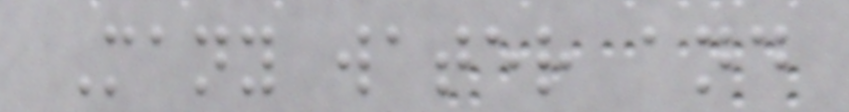Many water and
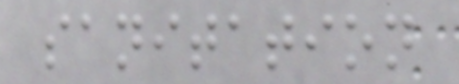sanitation
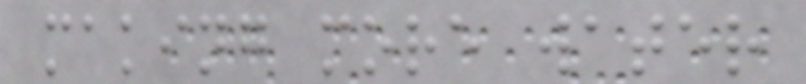making more water
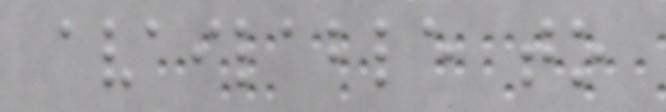available to
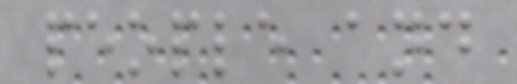people and
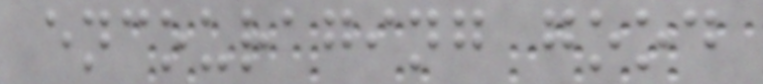encouraging good
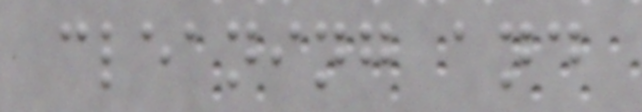cleaning and
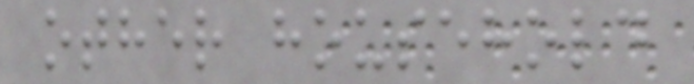other household
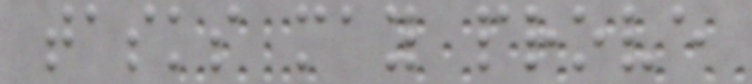tasks may prove
